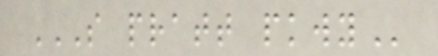S PRATT PKWY
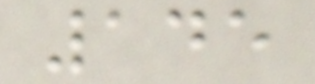145
